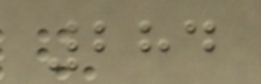284
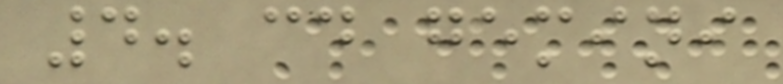4. cd gemini
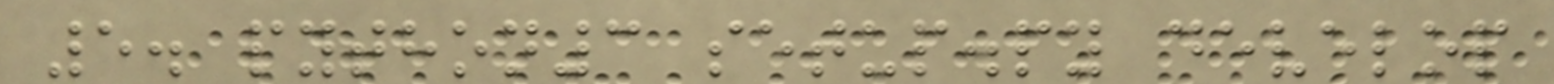5. python3 setup.py develop
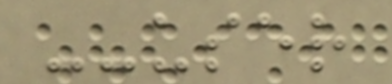--user
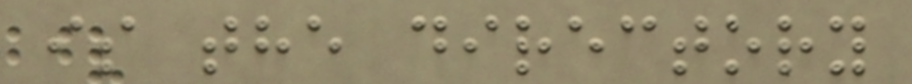is the directory
